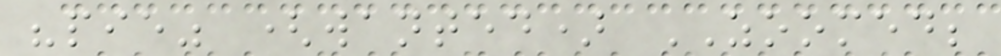"pie" (wanted) ZOOMED;
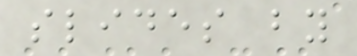slides by
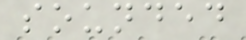sounded
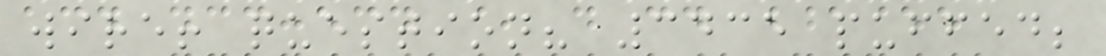wire! question? 3435 puffed;
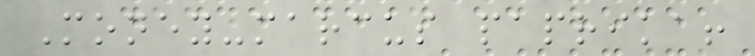Money-marcus paprika!
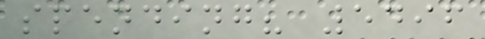spending? 5496
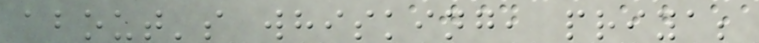about's whisking, priya;
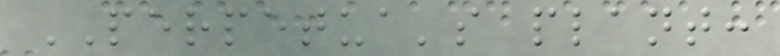PERPETUA's plant:
